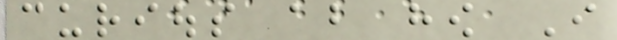curious about how I
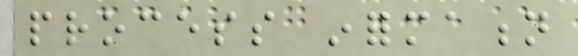process information
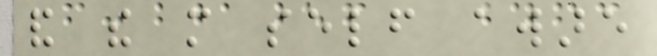and the more self aware
